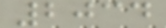2034
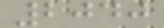2040
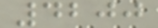4200
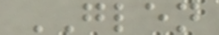GLEN
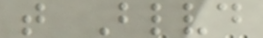t Blvd
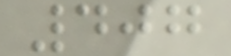407
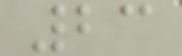23
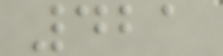421
